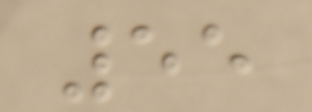55
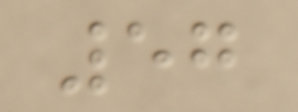57
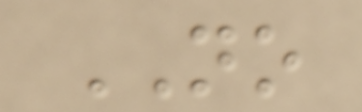NO
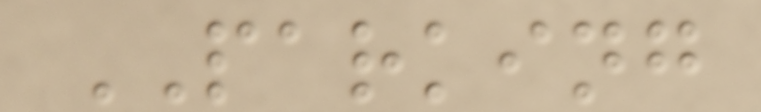PARKING
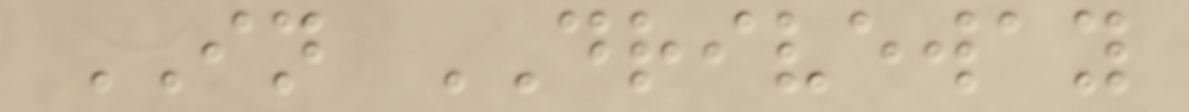IN DRIVEWAY
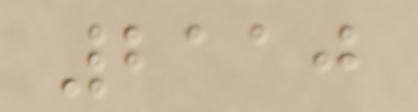2110
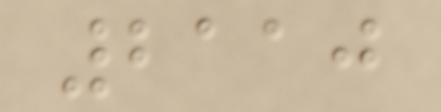2110
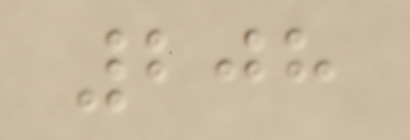208
